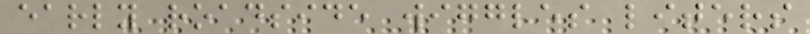early roadside wiggles liters
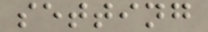setting
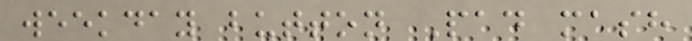weekday button Pad mash
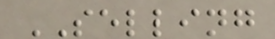SELLING
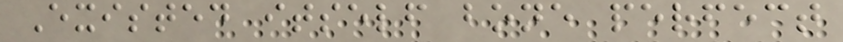Existed itself bone perfect
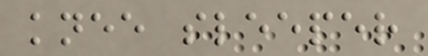knee sleeper
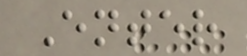Enter
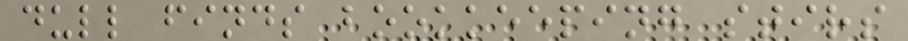dull finds bookkeeping stirs
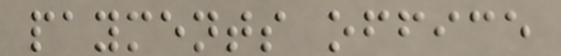payments office
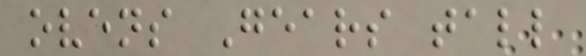ovens Gears tall
